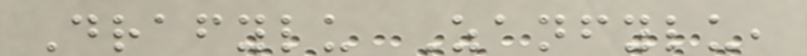Drafylu Zanfylu,
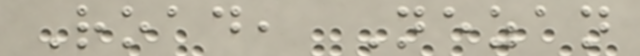Road, Nezan
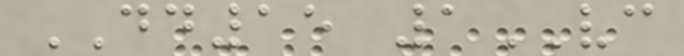DD15 1VC
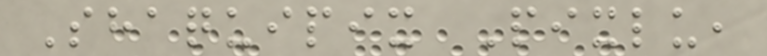Shaquipix Pixlu,
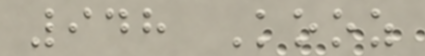948 Kooz
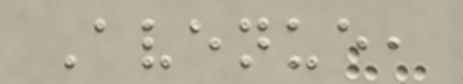Avenue,
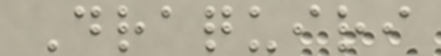Draquiri
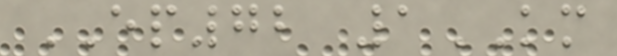EP72 1KM
